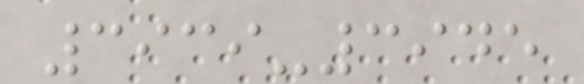3939-3945
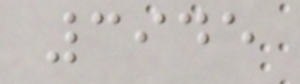3945
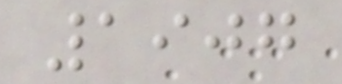1907
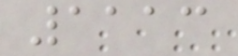1113
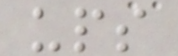ups
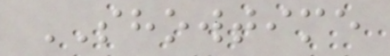SHOWTIME
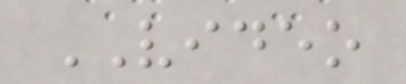VIDEO
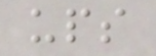ups
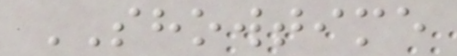SHOWTIME
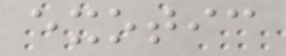exotic
